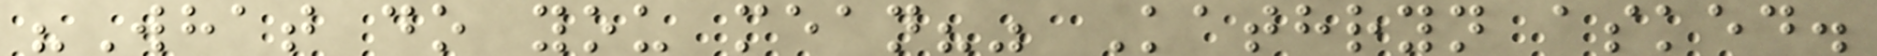"What do you mean?" Kathryn asked.
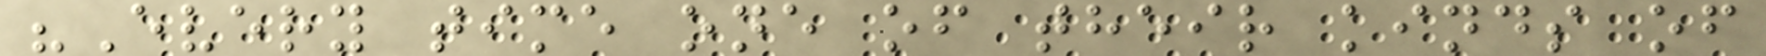"Every time one of their kinds of
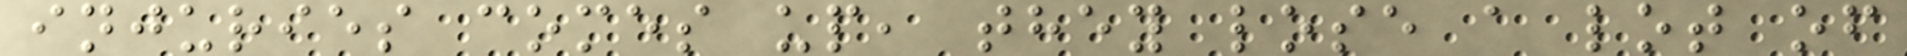injuries comes up, they lose a lot of
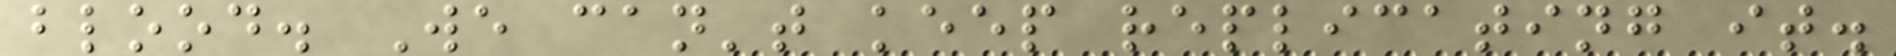blood. We can't keep replicating it.
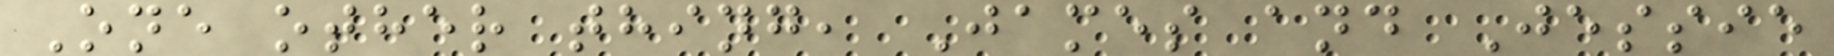One other thing, James and Jessie
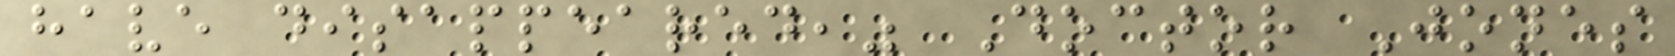have disappeared," Doctor Jones
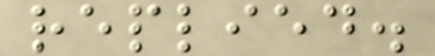replied.
